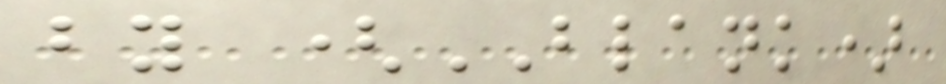by (BLANK)
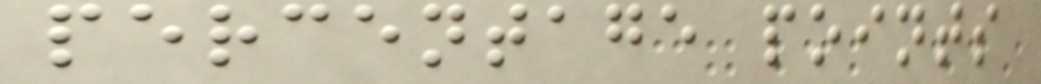percentage points
